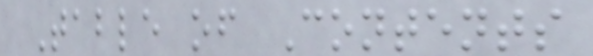Table of Contents
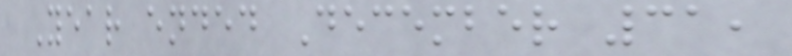Year ended December 31,
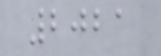2021
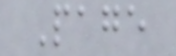Page
